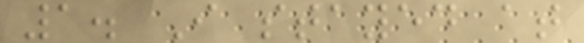1. I stayed at
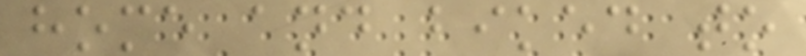home and biked to
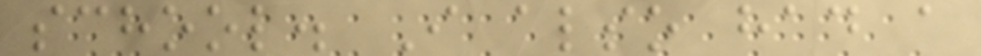school. I also had a
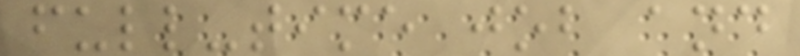full-time job and
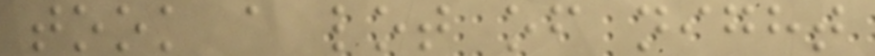took a lot of night
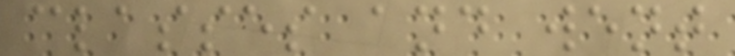classes and went
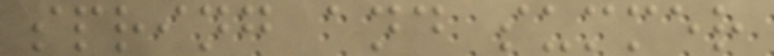spring and summer
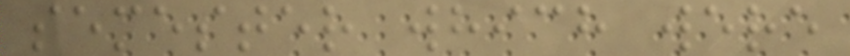semester which were
